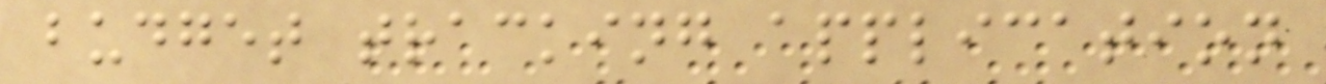budget tracking application
